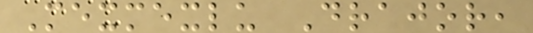Mexmexlu Drajor,
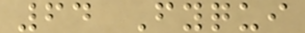64 Fyqui
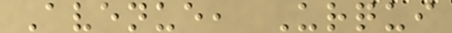Avenue, Urqui
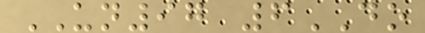UN97 6DO
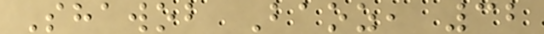Shawob Baoz, 32
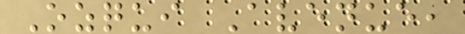Ozqui Avenue,
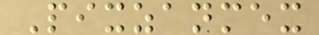Pixzanmex
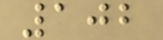102
